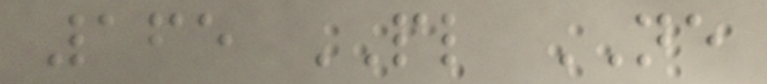165 PL NE
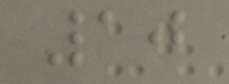10
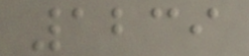1239
